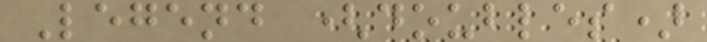Legend (doubles)
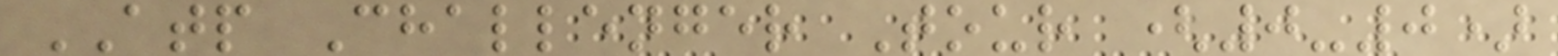ATP Challenger Tour (0-0)
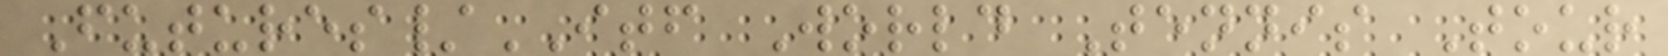Futures/ITF World Tennis Tour
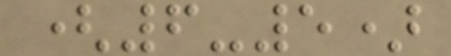(6-5)
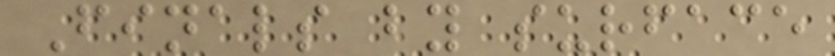Finals by surface
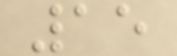15
